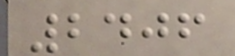2406
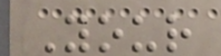Your
